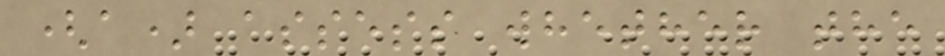(a) assess whether the
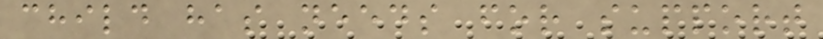child has needs for support
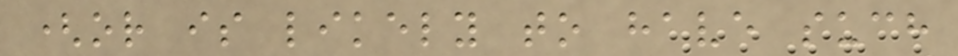(or is likely to have such
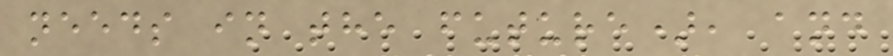needs in the future), and
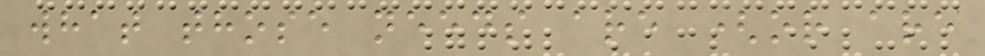what those needs are (or are
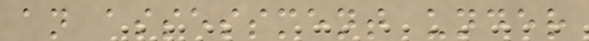an assessment under
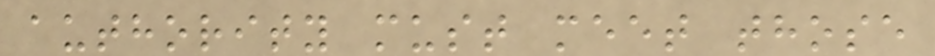authority must meet those
